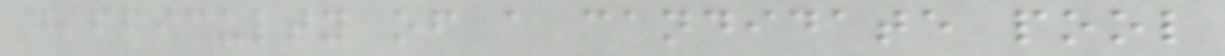difficulty of a candidate pool
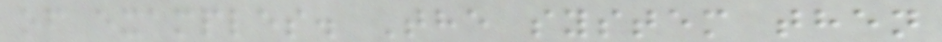of examples. The system then
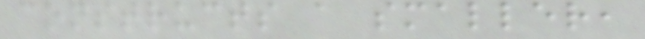constructs a smaller,
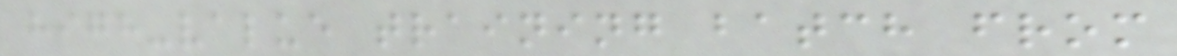high-value training batch from
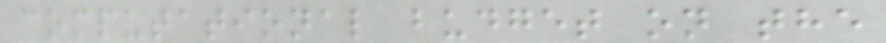computational budget on the
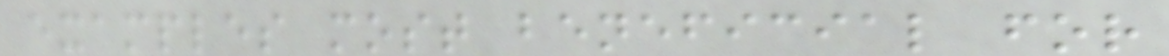examples most beneficial for
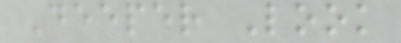Deeper Look
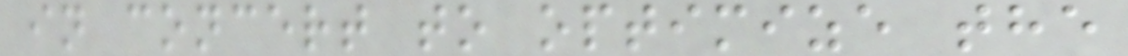in concert to optimize the
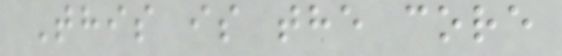This is the core
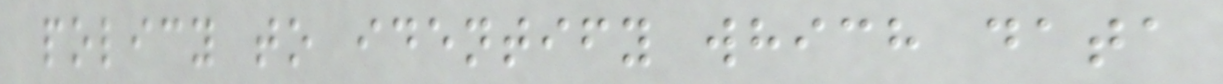policy to identify which data
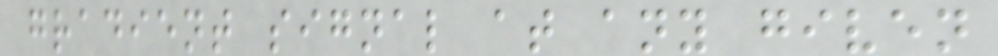gradient signal at any given
